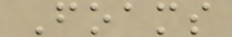Foams
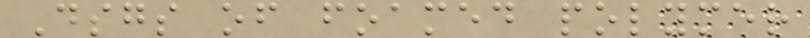Dsgs of foamed polymer
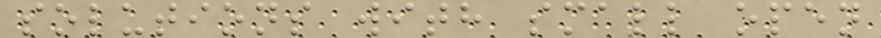solutions with small open
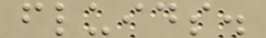fluids.
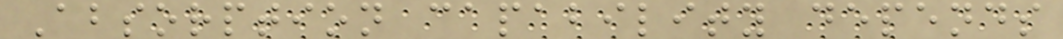Absorption capability depends
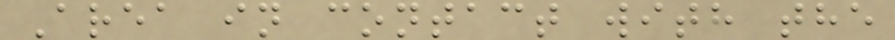Area in contact with the
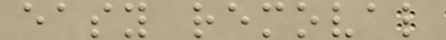easy removal
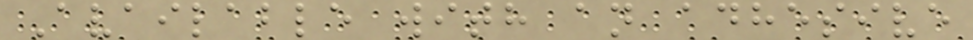Available with an adhesive
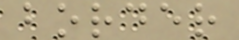border
